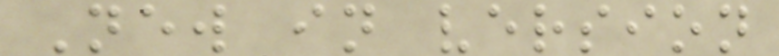New in version
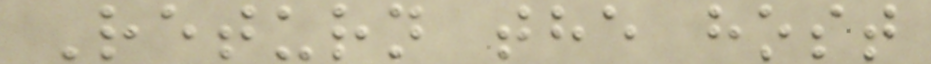Return the host
